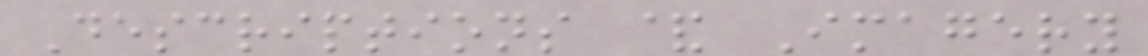Descriptions & Imagery
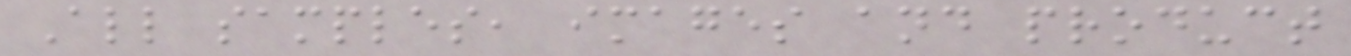All samples, images and product
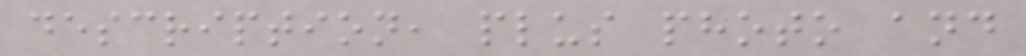description, plus photo and
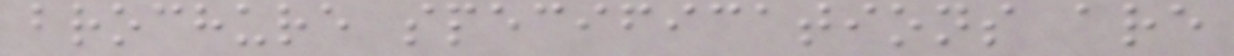brochure specifications are
